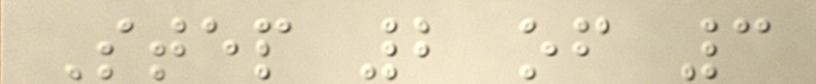Step 2 of 3
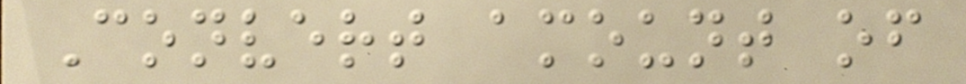Convert amount of
